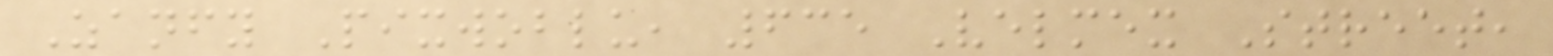Zanfy Pixwoblu, 635 Velmex Street,
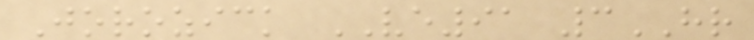Jorozick VE91 3HR
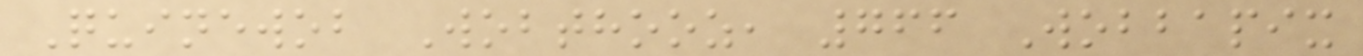Quinewob Wobthooz, 766 Wobbapix
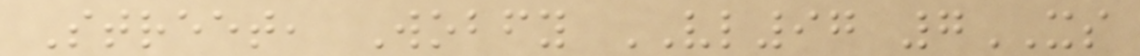Street, Wobfy VL97 7XS
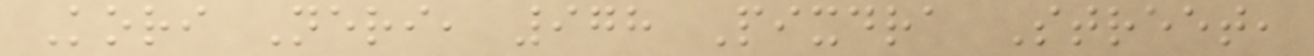Kori Neri, 978 Pixdra Street,
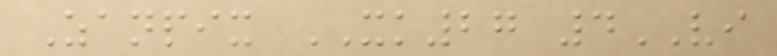Zanpix XK27 4VI
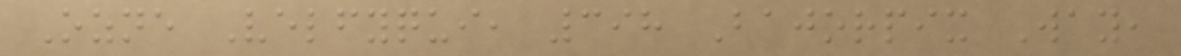Ozne Velfyqui, 398 Bajorpix Way,
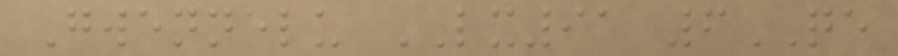Gwennelu LX91 6QE
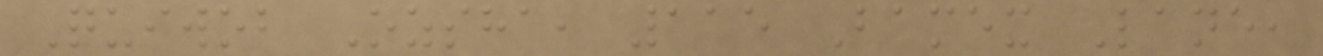Quiwob Ozsha, 115 Bamex Lane,
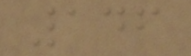146
